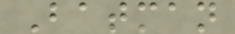Batman
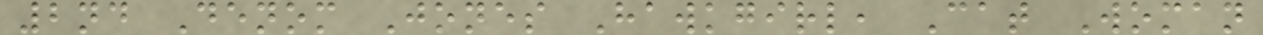2nd Denom Jones Hawkgirl, Cat Woman
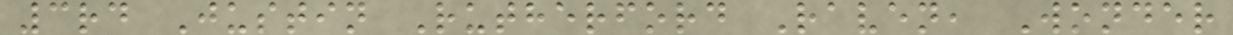3rd Justin Rutherford Raven, Wonder
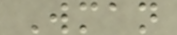Wman
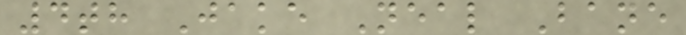4th Jake Neal Bane
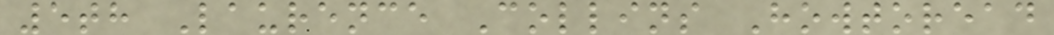5th Laurence Collins Howtoread
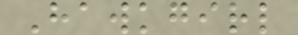Hawkgirl
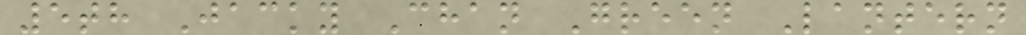5th Jacky Chan Green Lantern
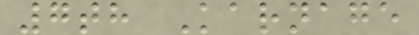7th Karnage
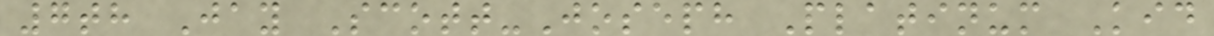7th Jay Scott-Joseph Platinum Kid
